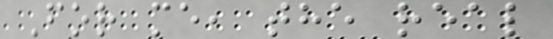For me, the real
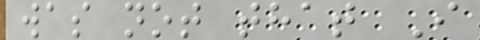was not that I
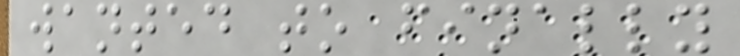wanted to finally
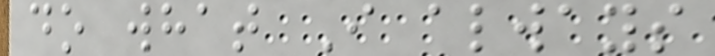do what I always
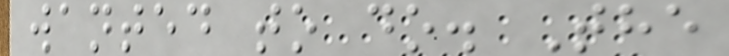wanted to do. The
